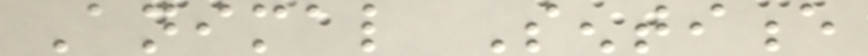Animal Sentience
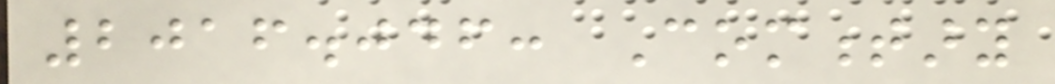2016.046: Commentary
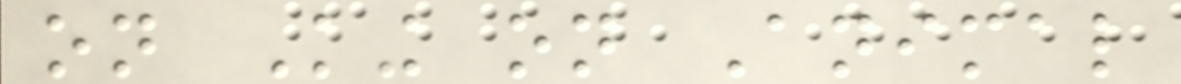on King on Animal
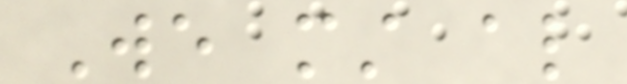We must also
